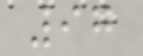97
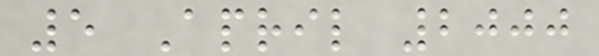5 April 2000
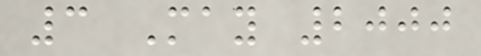3 May 2000
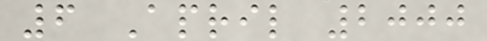6 April 2000
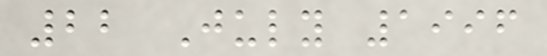22 July 1996
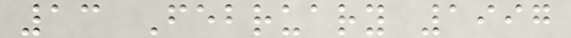13 February 1997
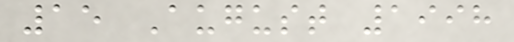15 August 1998
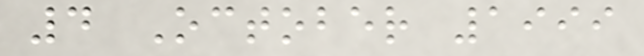4 October 1999
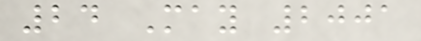24 May 2001
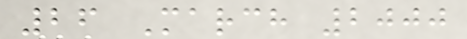26 March 2000
